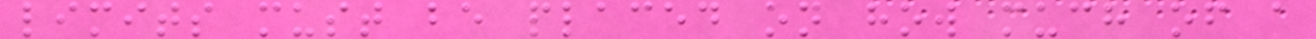limits must be placed on how much of a
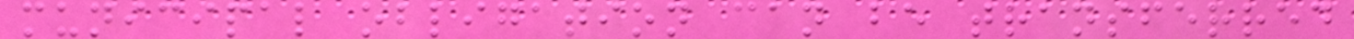municipal obligation can be transferred
